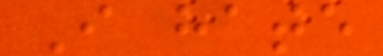I hate
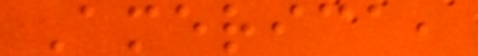America,
